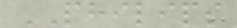PHILIPS
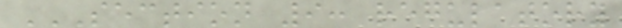SECTION 9: REGULATORY
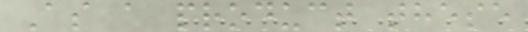As a product these
